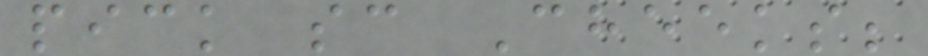pick sc Cheeks;
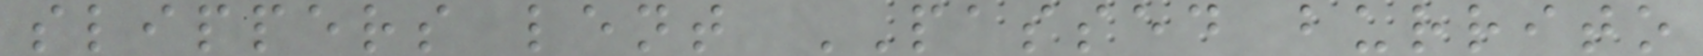slippers lent PASSED burrito
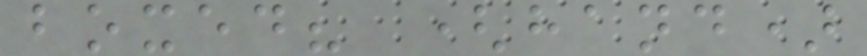boxed? (hand)
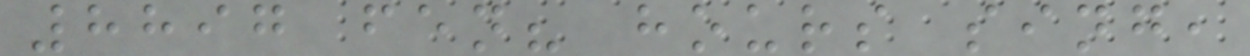8897 fen? hours sing,
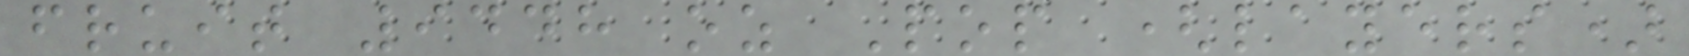fruit 9448 oz Pop (layers)
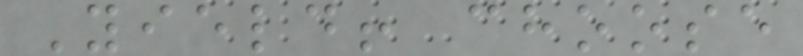Yield! choose
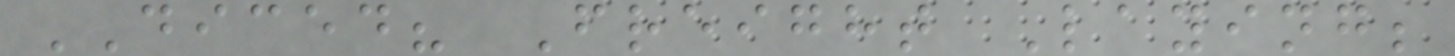DICED? Freight Laying;
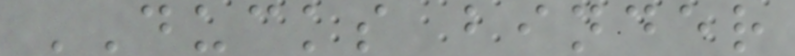DUCKS binder
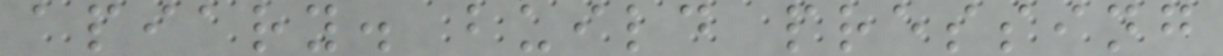apiary. build pressing
